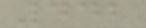442
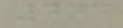444
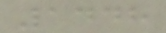1448
